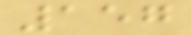157
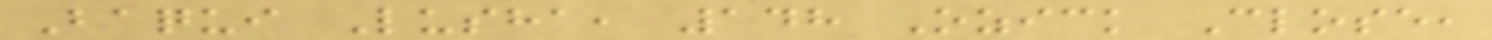Baqui Lusha, 148 Ozick Close,
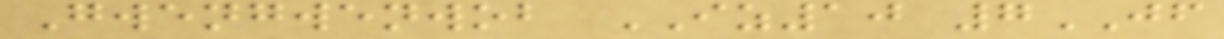Gwengwenwob IZ10 7JF
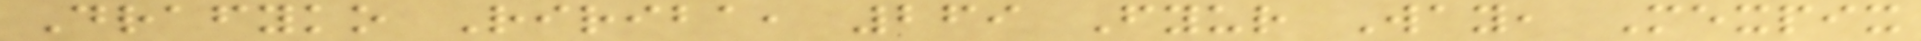Drafyko Ririba, 269 Fyur Way, Mexpix
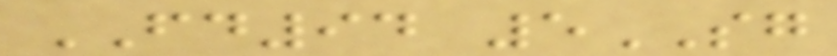FD94 5SG
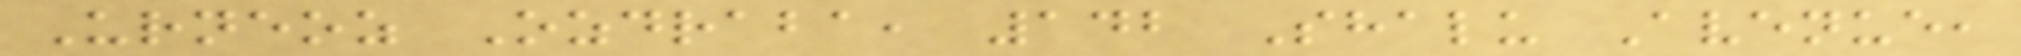Urneoz Ozdraba, 142 Shalu Avenue,
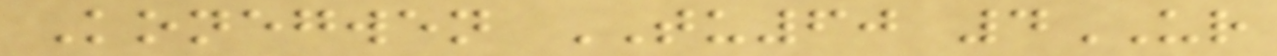Konegwen TU60 4UR
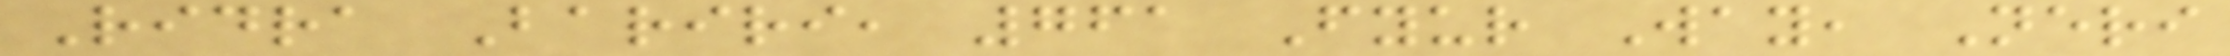Ridra Bariri, 761 Fyur Way, Neri
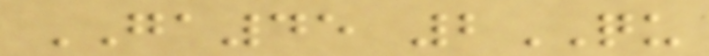GA45 2QU
